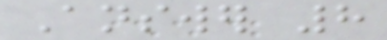Answer 8
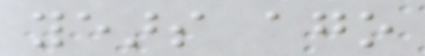years ago
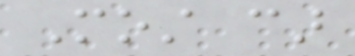Most car
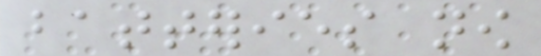batteries now
